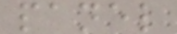panel
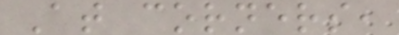At corners,
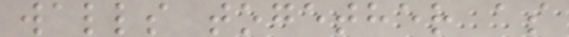walls together as
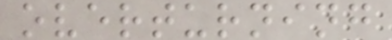overturning
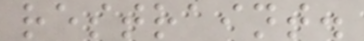restraint.
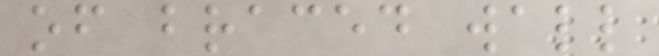of braced wall
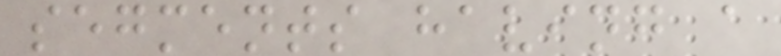segments having a
